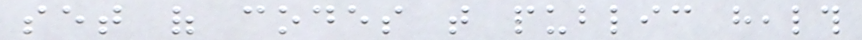set of codes that public health
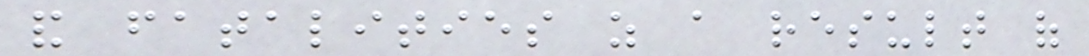and fatalities as a result of
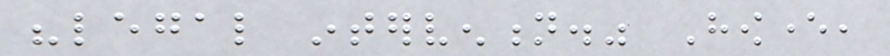"legal intervention." However,
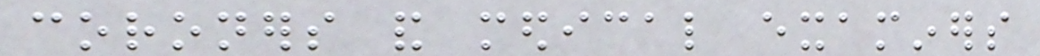coroners and medical examiners
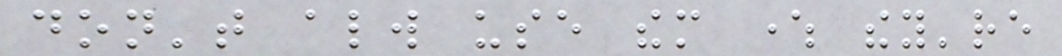don't always use them where they're
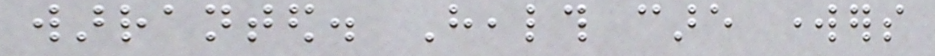warranted. Health care workers
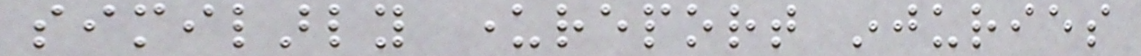similarly underreport injuries
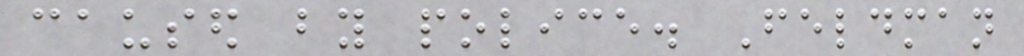caused by police. Feldman
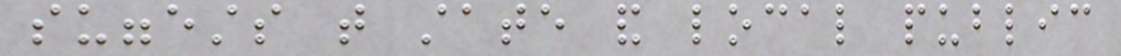suggests that state and local public
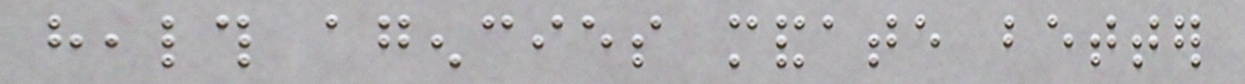health agencies mandate better
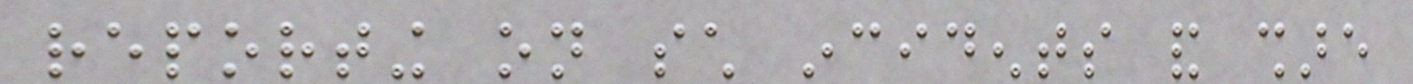reporting on such incidents and share
